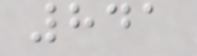841
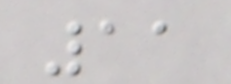11
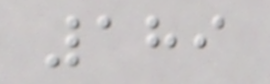189
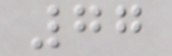77
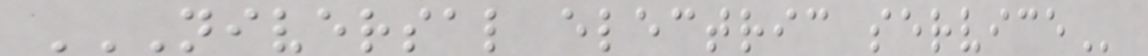NIVERSAL ELECTRIC SERVICE
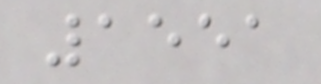1551
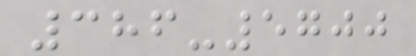386-5700
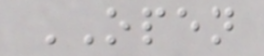OPEN
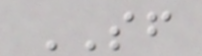SF
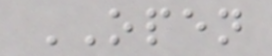OPEN
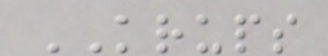KRUPS
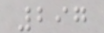297
